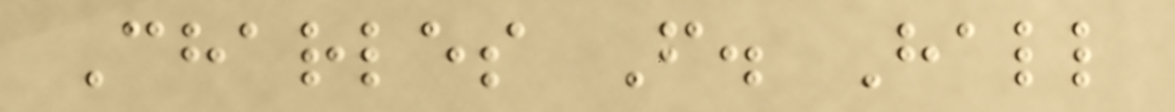Charles F. Hall
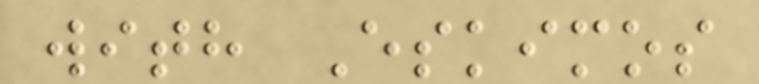with Eskimos
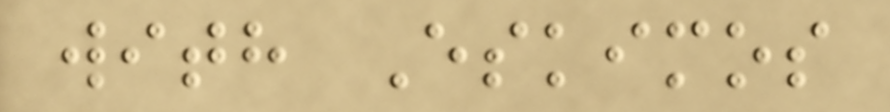with Eskimos
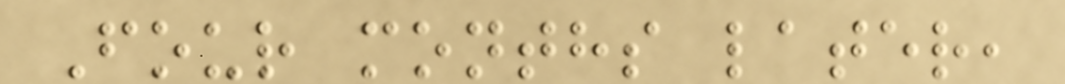Four months later,
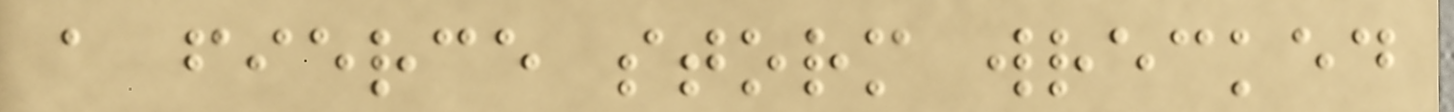a fierce storm wrecked
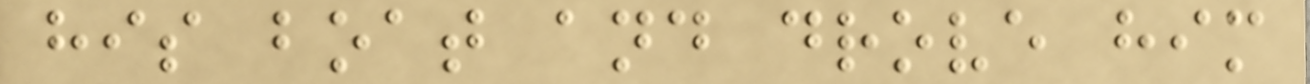his boat and drove him
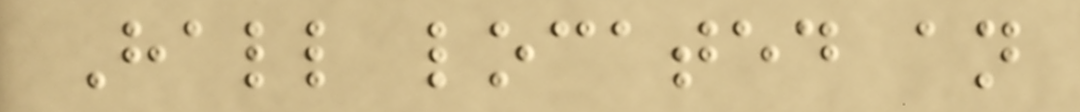Hall located an
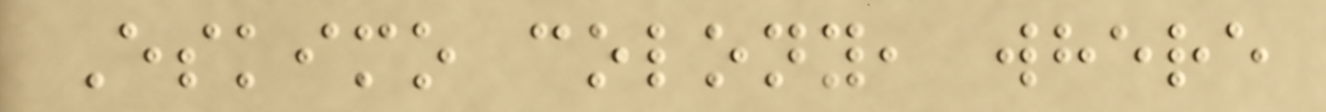Eskimo colony, where
